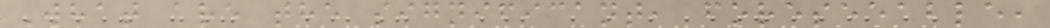What are the significant, foreseeable,
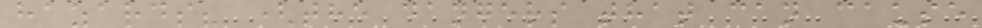hazards? (the dangers that can cause
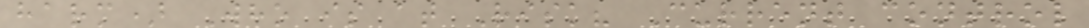harm) Who is at Risk? Current control
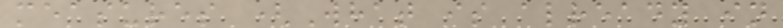measures (What is already in
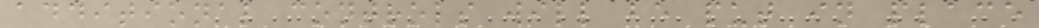additional controls will be put in place
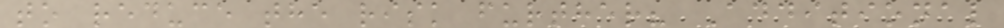to reduce the risk further? Additional
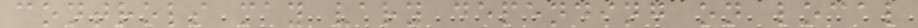controls may vary depending on local
